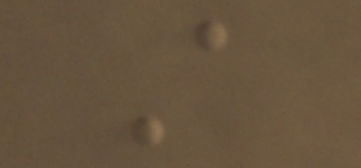A
